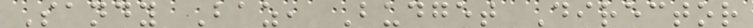Sandy Baz, Budget Director
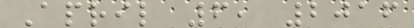April 6, 2016
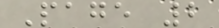Page 2
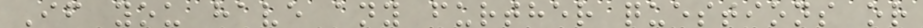If you have any further questions or
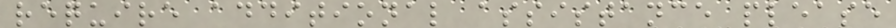require additional assistance please
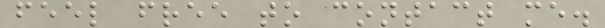feel free to contact me.
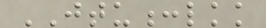JTU:lkk
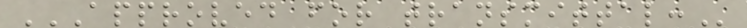APPROVED FOR TRANSMITTAL:
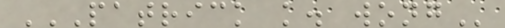PATRICK K. WONG
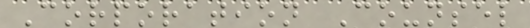Corporation Counsel
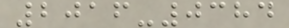2016-0384
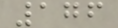176
